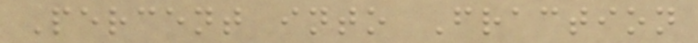Percent into Fraction
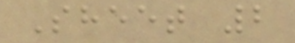Sheet 2
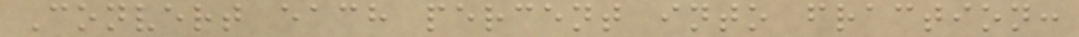Convert each percent into fraction:
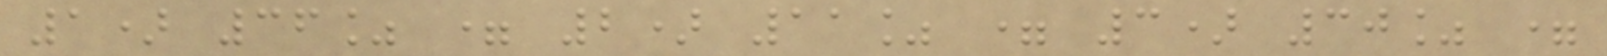1) 36% = 2) 11% = 3) 30% =
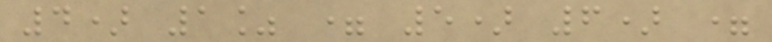4) 1% = 5) 6) =
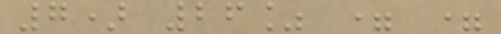7) 26% = =
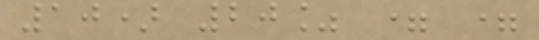10) 20% = =
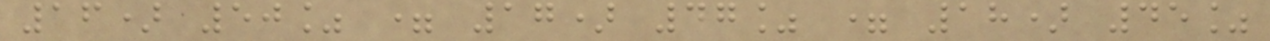16) 50% = 17) 47% = 18) 45%
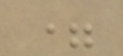=
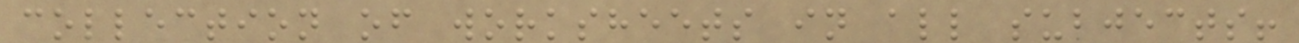collection of worksheets in all subjects!
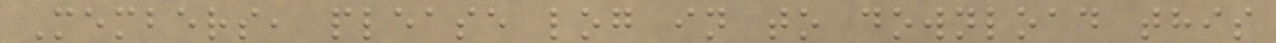Members, please log in to download this
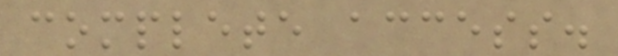complete access.
